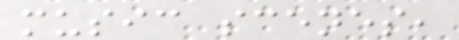music scenes,
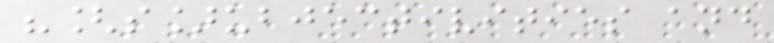"[s]ubjectivities and
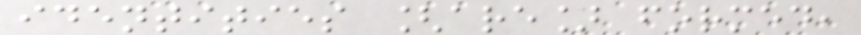identities [are] formed,
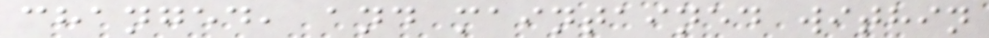changed, and maintained within
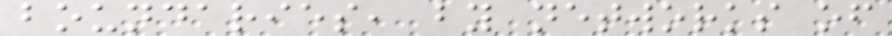boundaries, by networks of
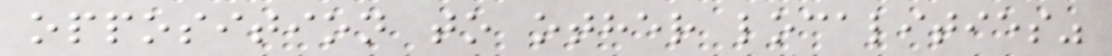opposition to other localities"
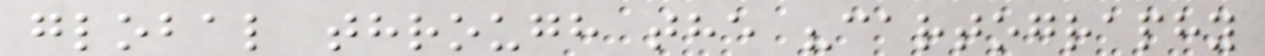global through the "cartography
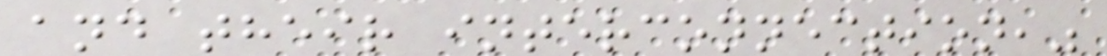and their interconnection,"
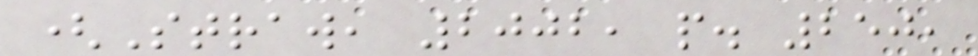(Straw, 2002, p. 250,
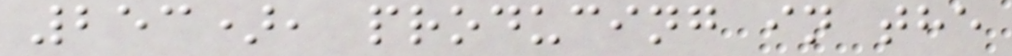253), producing in the
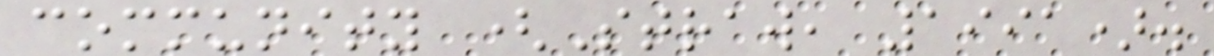community (Straw, 1991).
